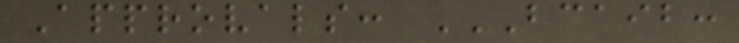Approvals: BCAIB:
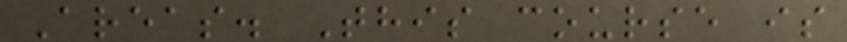Areas. This course is
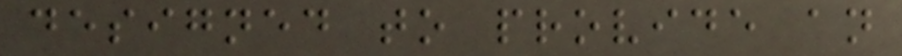designed to provide an
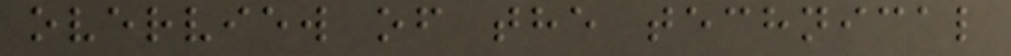overview of the technical
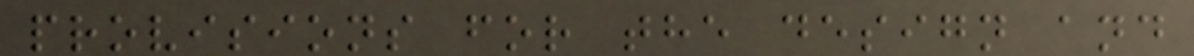provisions for the design and
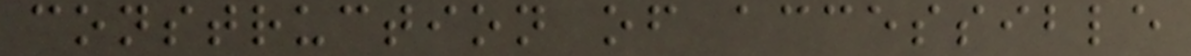construction of accessible
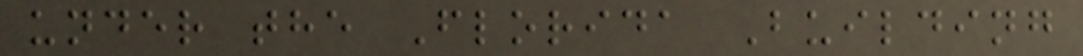under the Florida Building
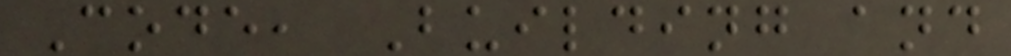Code, Building and
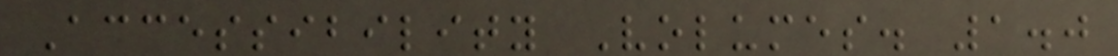Accessibility Volumes. 1.0
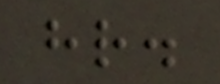hr.
